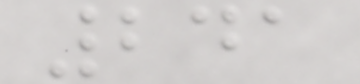241
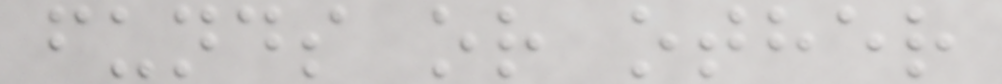funds or other
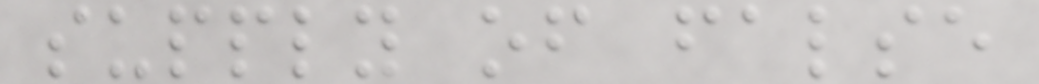supply of false
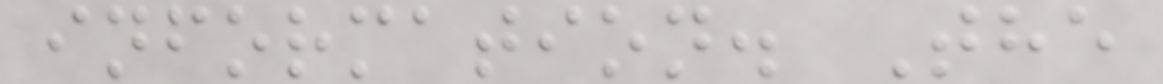information. The
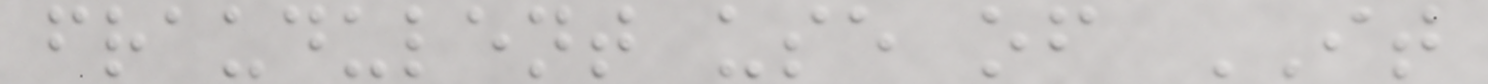fraudulent use of IT
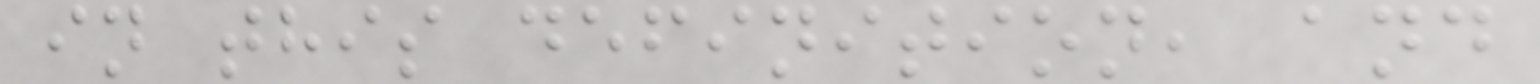in this definition, and
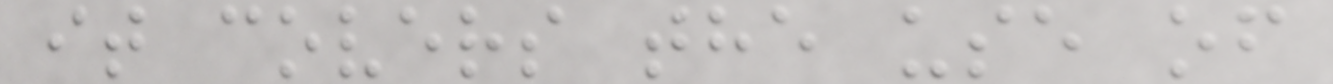it covers the use of
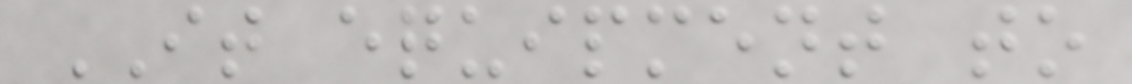IT equipment to
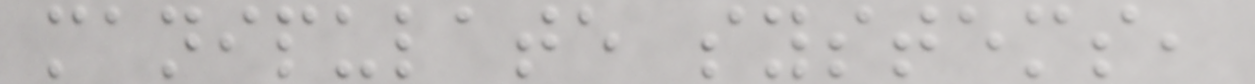manipulate systems,
